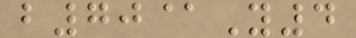b70@Y4
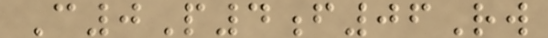C0P4f06Rw
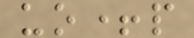uo+p
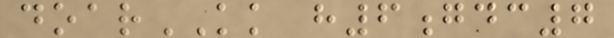doarKK h6gdc7
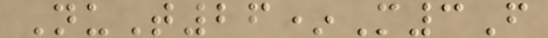NuT26*M3F
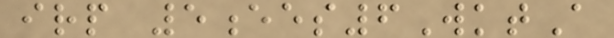irp 5ees6WktA
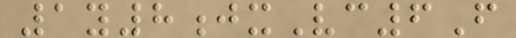1y8jxVc6F
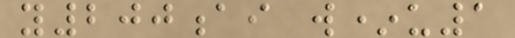y200ai w*u1
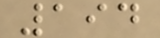194
